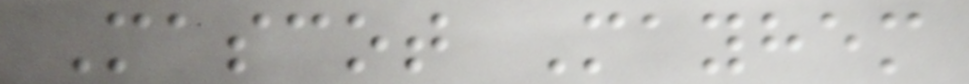Mascot Mayhem
